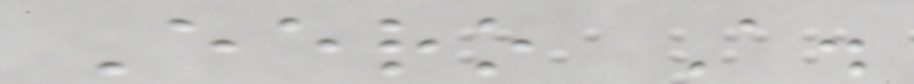Eero A.
